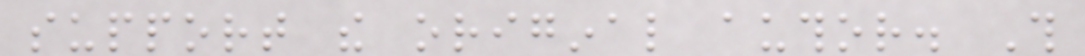support the original author. This
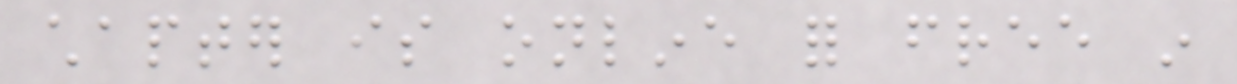chapter is online for free in
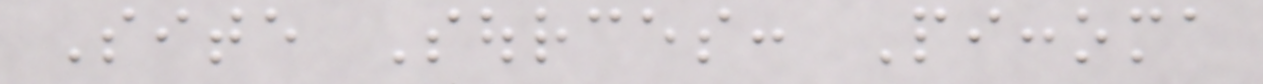Site Sources: Piccoma
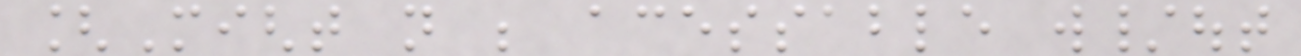[Might not be acessable w/out
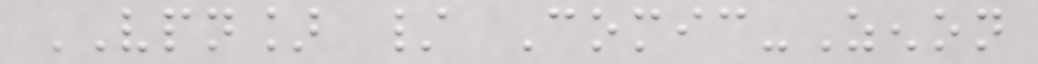VPN] / Comic-Zenon
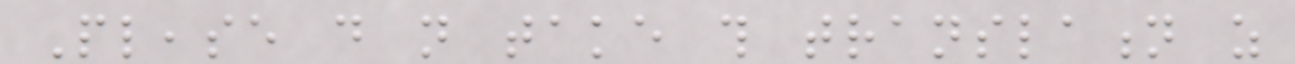Please do not take this translation as
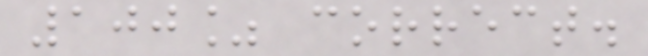100% correct.
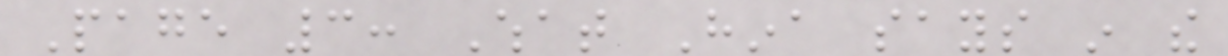Page 3: What Hina says in the
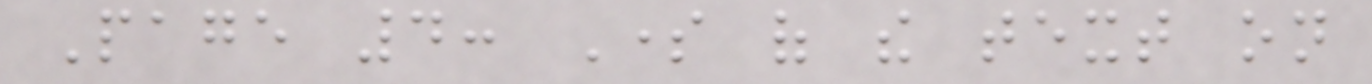Page 4: Some of the text on
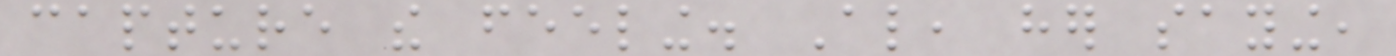capture the feeling. Also, her saying,
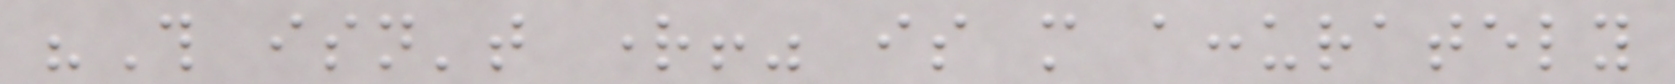"This isn't right!" is more accurately
